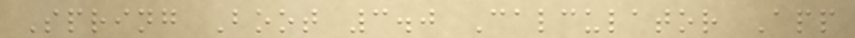Spring Boot 3.0 Calculator App
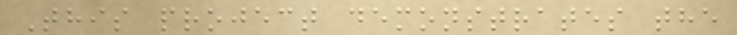This project demonstrates the
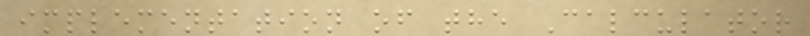implementation of the Calculator
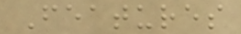Features
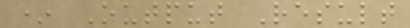* Output Result
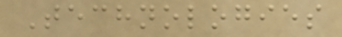Technologies
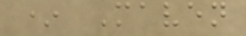* Maven
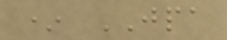* JPA
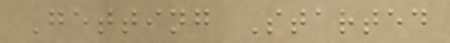Getting Started
